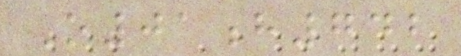O01h742
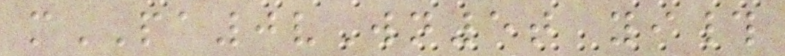mPA0vWn5t yi#
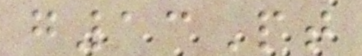g13Pt
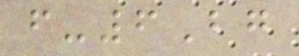f-6Bg
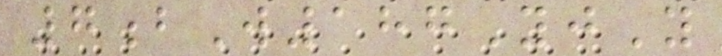7bW187YjY
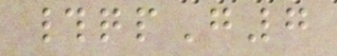#qpG7
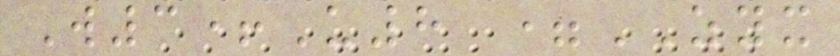W3+U8 =ZYX
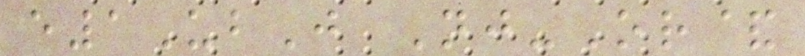e1UbJ Nj-Or&
